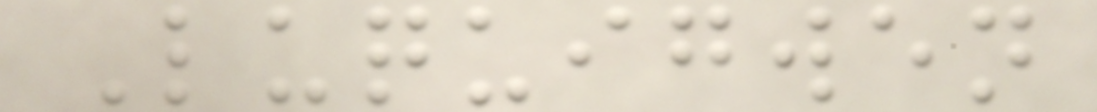Luquigwen
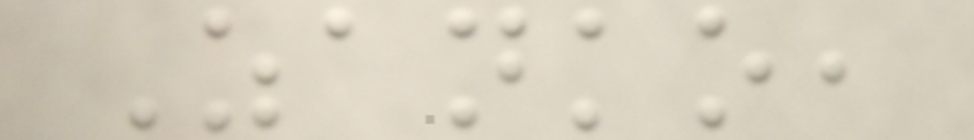Zanko,
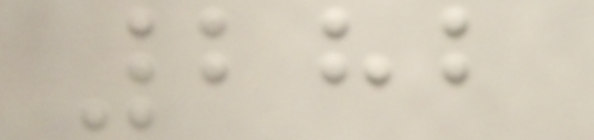282
